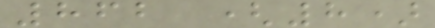862 (8)
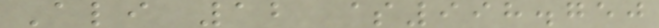Ali 12 $998.750
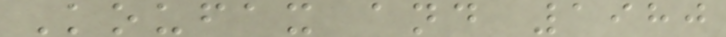Koufax and 1980
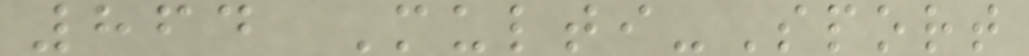864 Multi-Sport
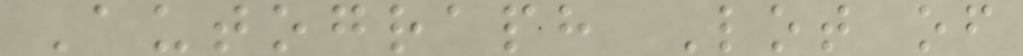Autograph Lot of
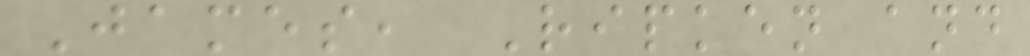James, Ripken and
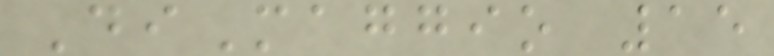DiMaggio 15
